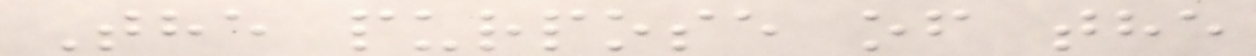The purpose of the
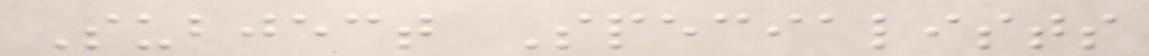Subject Specialists
